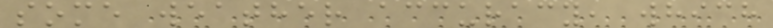some weather accuracy, which
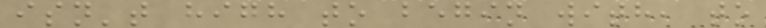isn't high to begin with, to
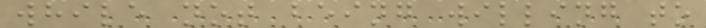while not being willing to
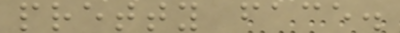pretty face.
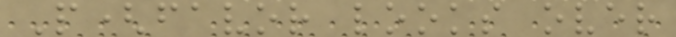P(favor looks over
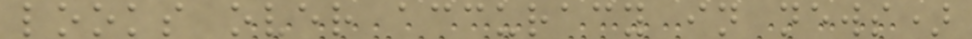looks over accuracy in news)
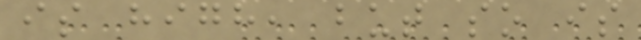is high, but so is
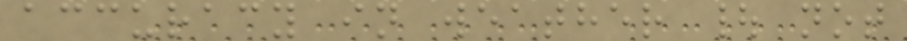accuracy in weather | not
